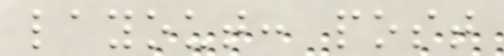layout: post
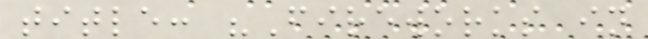title: "Fireworks in
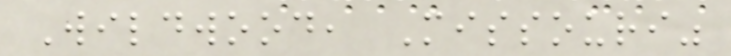Wildwood, Missouri"
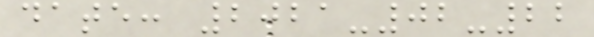date: 2021-02-22
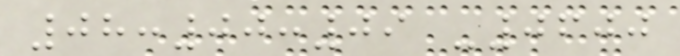08:00:09 -0600
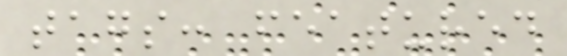tags: featured
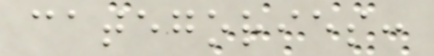categories:
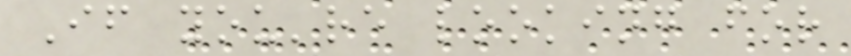If you're looking for
